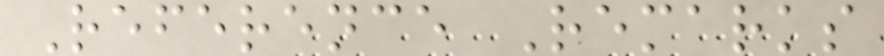Reference Remarks
